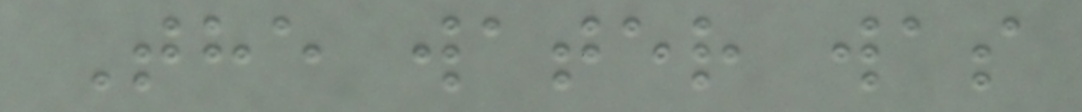The water was
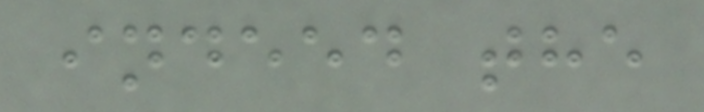indeed the
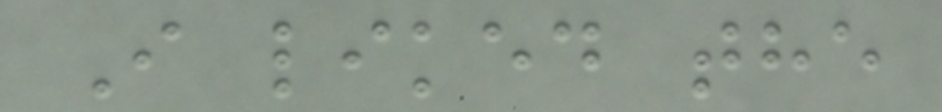I liked the
